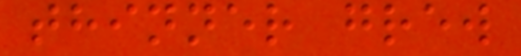thinner grew
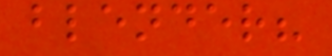blender?
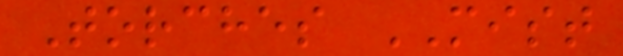Torches MIST
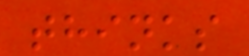thinks
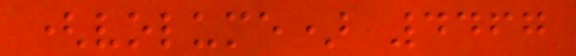(volume) 4467
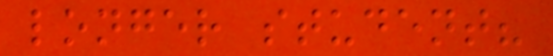longer student?
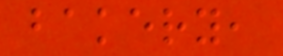bakery,
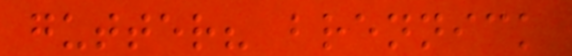gutter? brennick
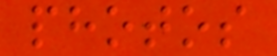photos
